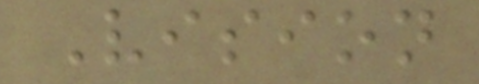Vision
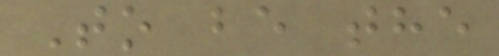To be the
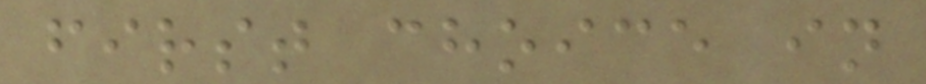first choice in
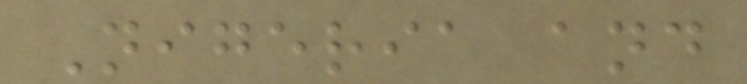Nigeria and
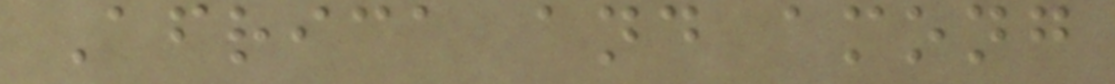Africa and among
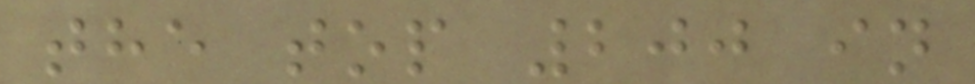the top 200 in
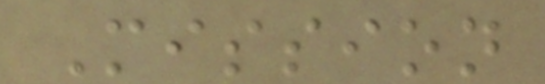Mission
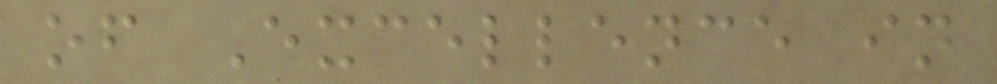of Excellence in
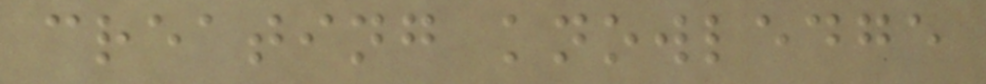creating knowledge
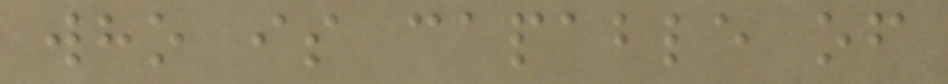who is capable of
